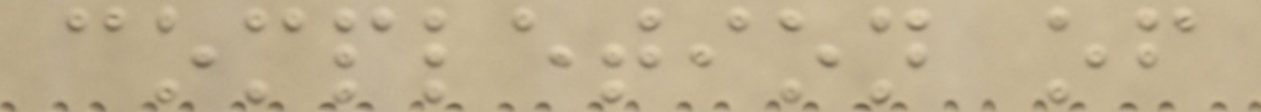completion of
